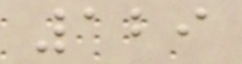129
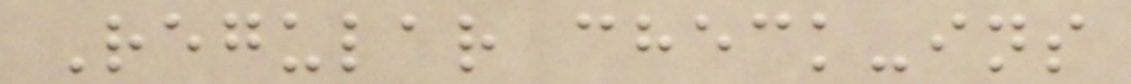Regular check-ins
